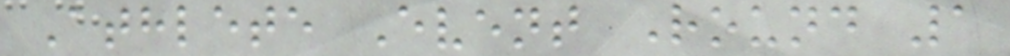Athlete Event Round 1
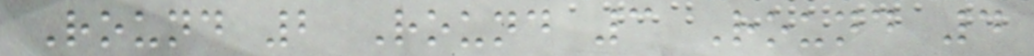Round 2 Round 3 Round 4
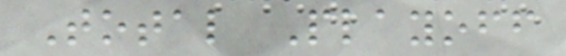Total Playoff
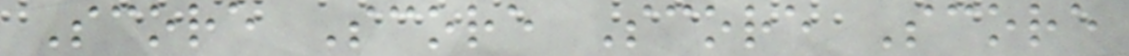Score Score Score Score
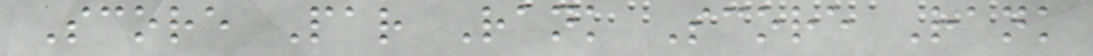Score Par Rank Score Rank
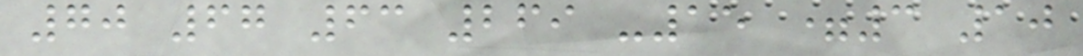70 67 63 269 -15 =3 10
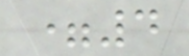=4
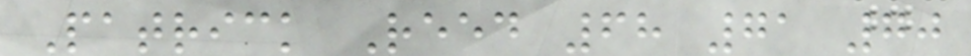Patrick Reed 68 71 70
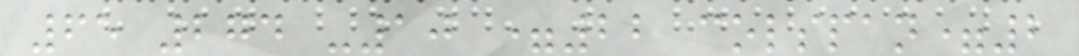65 274 -10 =22 colspan=2
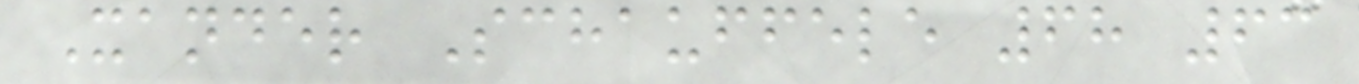Xander Schauffele 68 63
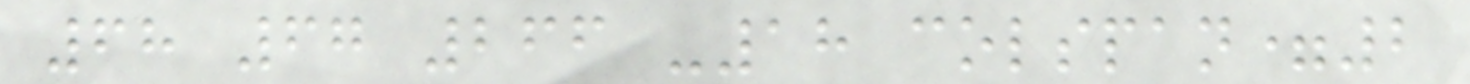68 67 266 -18 colspan=2
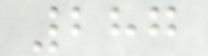287
